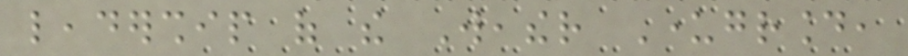leadership of the Weather Underground,
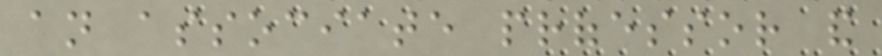an associate professor and
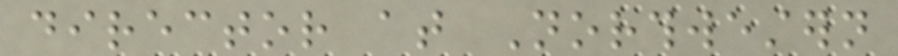director at Northwestern
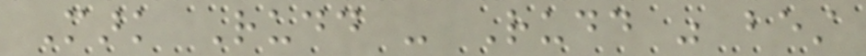Mark Rudd - Rudd was best
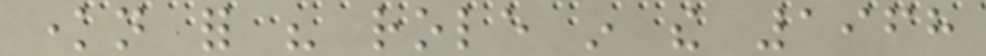known for his role in the 1968
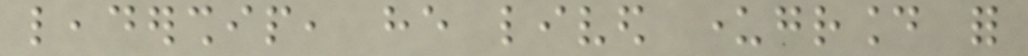leadership, he lived underground for
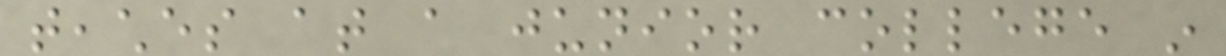teaches at a junior college in
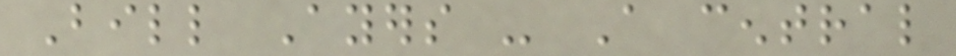Bill Ayers - A central
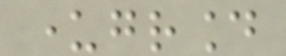underground
